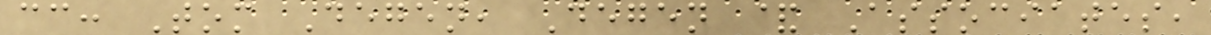cc: Tom Degen, Degen & Associates,
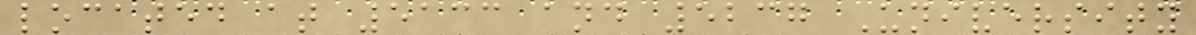located at 5133 and 5237 University
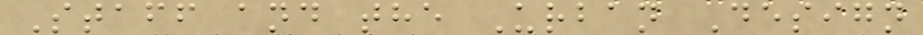Staff and the Urban Design
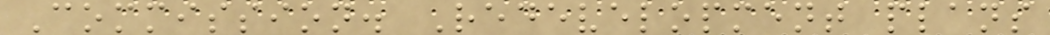Commission. Redevelopment plans
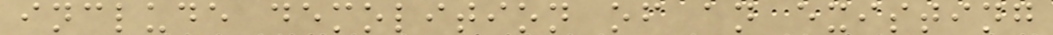include demolition of an existing
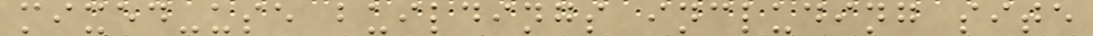mixed-use buildings including site
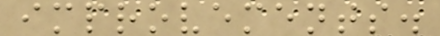improvements.
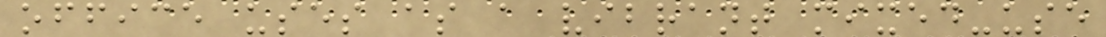office uses as a vibrant mixed-use
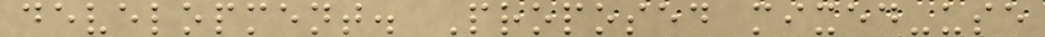development. Proposed mixed-use
